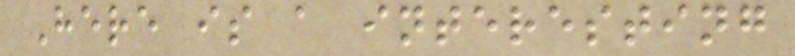Here is a interesting
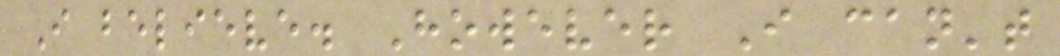I believe. However I can't
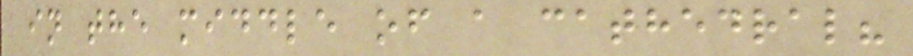in the middle of a cathedral?
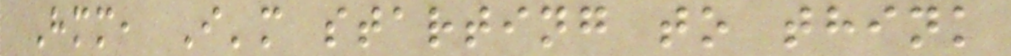Hmm, I'm starting to think
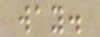way.
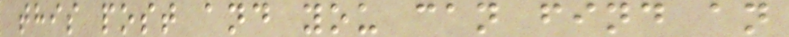this post and you can find an
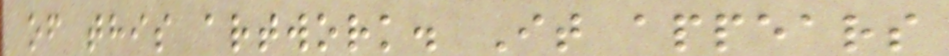of this artwork. It appears
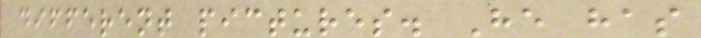different pictures. He has
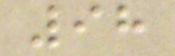98
